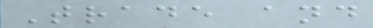Trade and
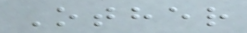Other
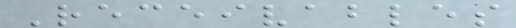Receivables
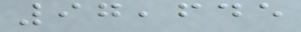97,645
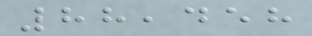88,458
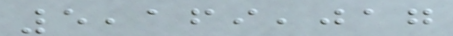5,169,017
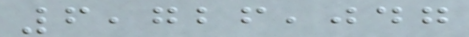6,726,047
